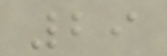29
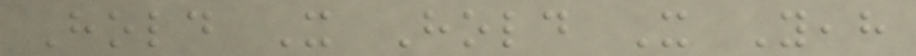Hold It Hold It Yeah
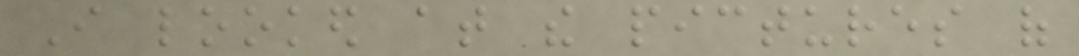I looked at the pictures of
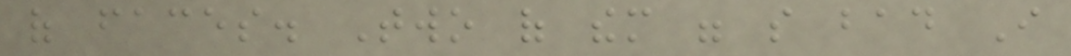of faces. Two of them were so bad I
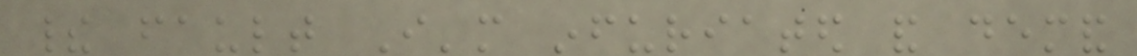their fault I'm infuriated and demand
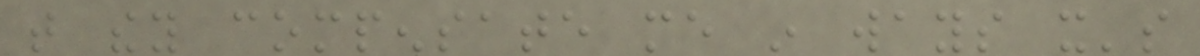that they compensate me in ways it's
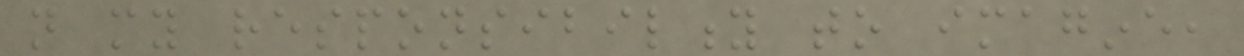not my responsibility to imagine,
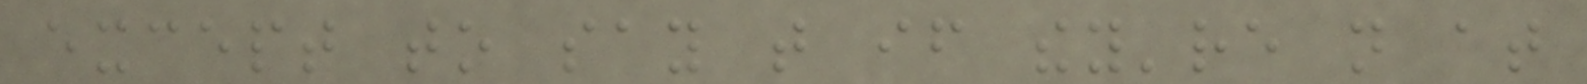except to say that if they're not at
